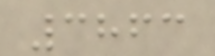3863
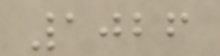1026
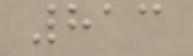813
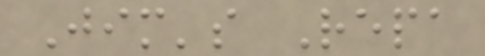Jim's Repa
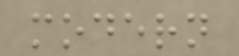modern
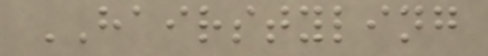HAIRSTYLING
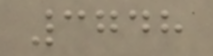3748
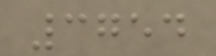3754
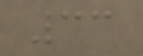33
